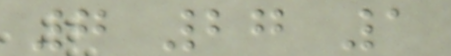7 27 1
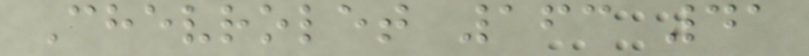Chevrolet 163 41
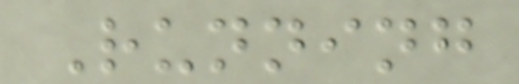Running
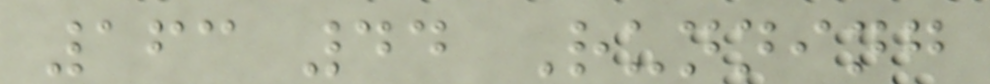163 44 Running
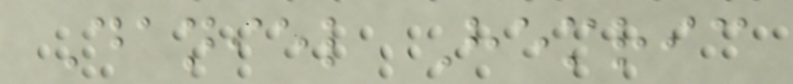Daniel Hemric
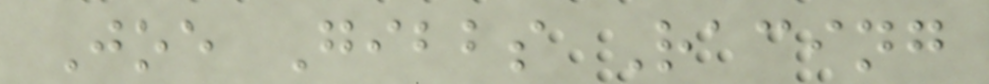Joe Gibbs Racing
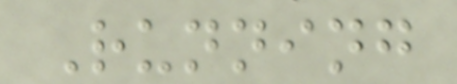Running
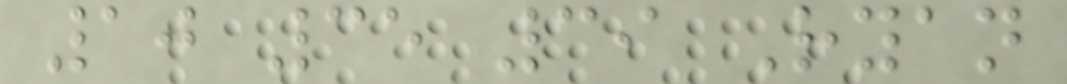10 35 39 Ryan
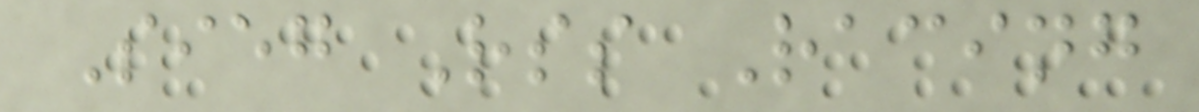Sieg Rss Racing
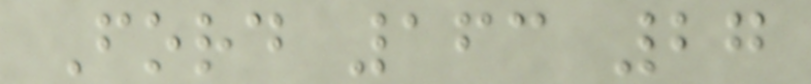Ford 163 27
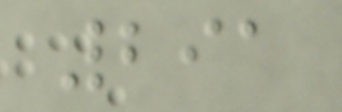291
